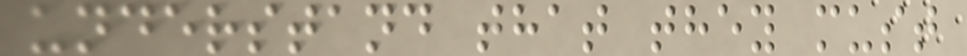understand that they must
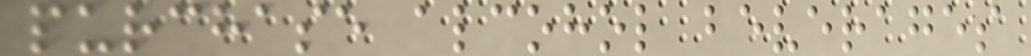purchase alcohol beverages
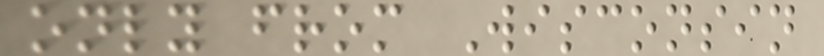only from Wisconsin
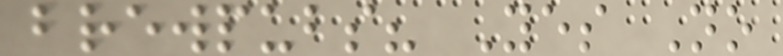brewpubs? Yes No
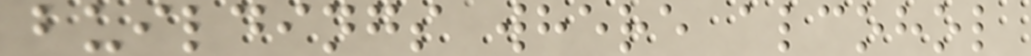buildings where alcohol
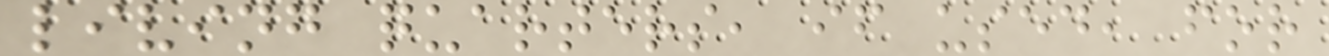living quarters, if used, for
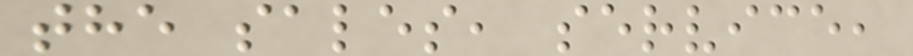the sales, service,
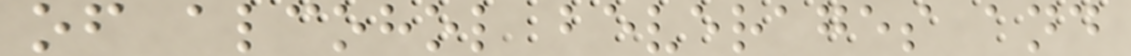of alcohol beverages and
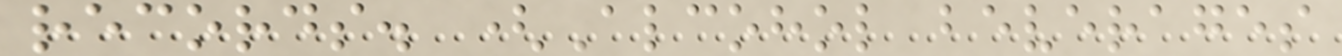records. (Alcohol beverages
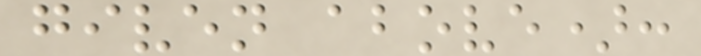given above):
